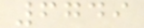6749
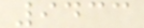9433
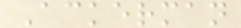Ackerman
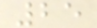25
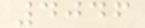4046
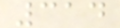314
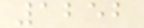1252
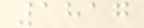1817
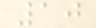10
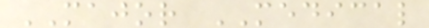MAJOR MEDICAL
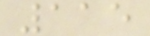115
